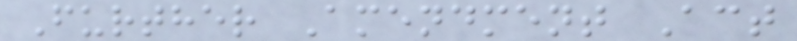Further Amendment Act
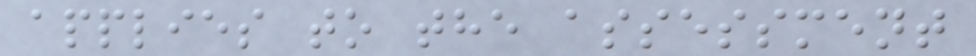applies to the assessment
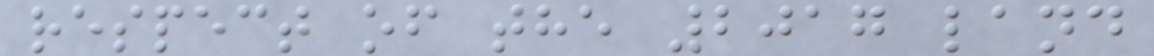respect of the 2017 land
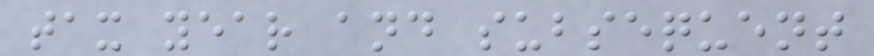tax year and subsequent
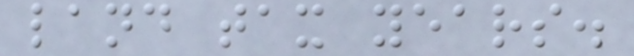land tax years.
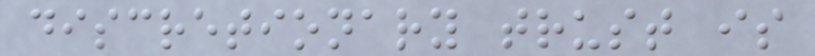discretionary trust is
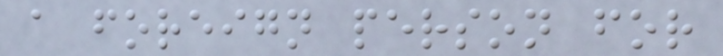a foreign person for
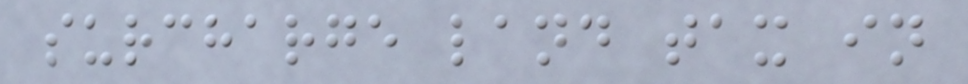surcharge land tax in
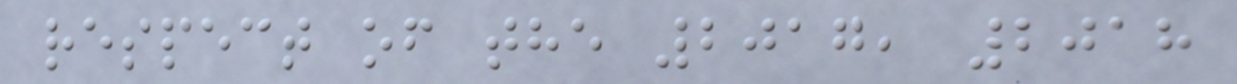respect of the 2017, 2018
